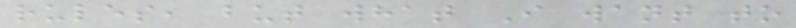rules, but what I want to
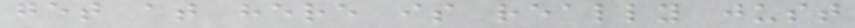get at here is really just
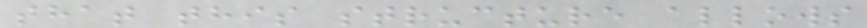that this structure allows
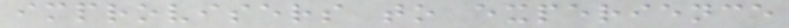improvisers to experience
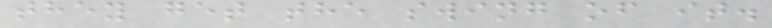they get the swing of it.
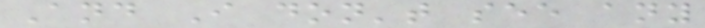And I don't see any
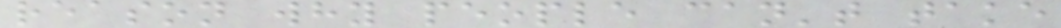reason why people can't take
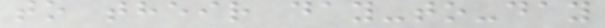to their day-to-day
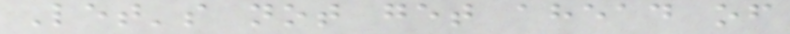Let's not get ahead of
